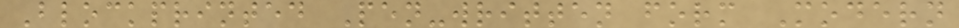Blockprinted Pen-written form Modern
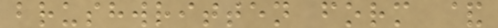brushwritten form &
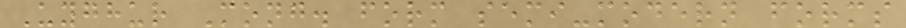Uyghur Mong. form semi-modern forms
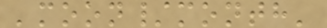'moon/month'
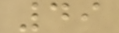49
